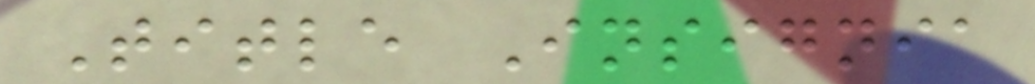Title Insignia
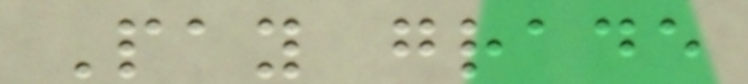Pay grade
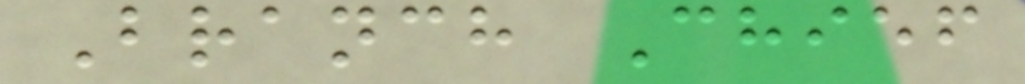Branch Chief
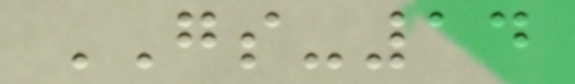GS-14
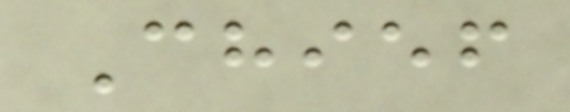Chief
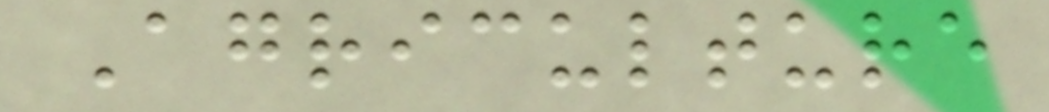Agriculture
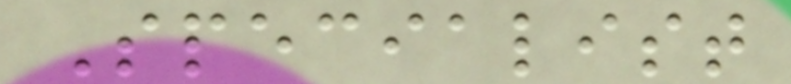Specialist
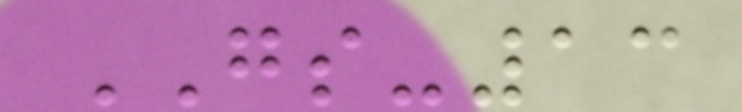GS-13
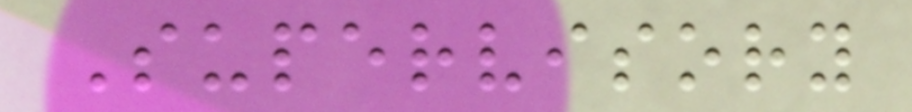Supervisory
